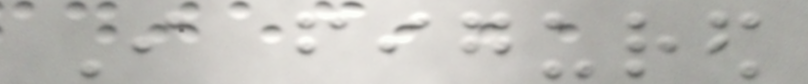I figured
